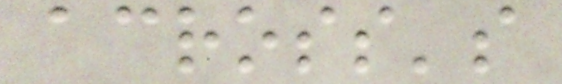across's
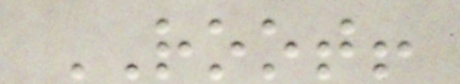ROOT!
